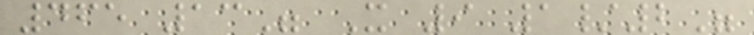465 13" X 9 1/2"
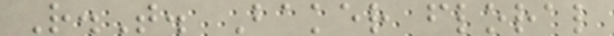R.T. Baker floral
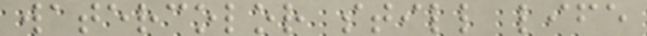watercolor still life
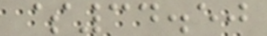$34.50
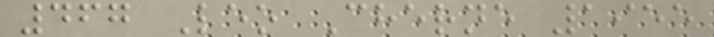467 Leo Cherne 1955
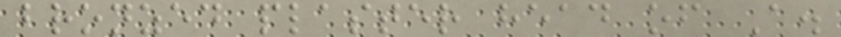bronzed plaster head of A.
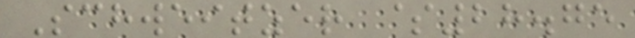Schweitzer $28.75
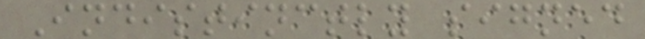Indistinctly signed
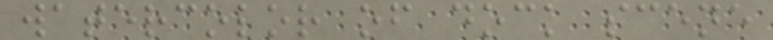watercolor of dock scene
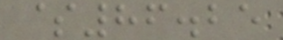$86.25
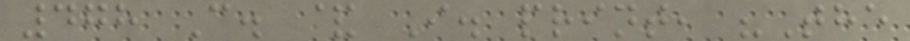478 C. & I. print, "The
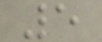5
